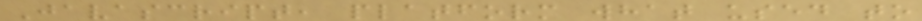Javascript, platform what used to
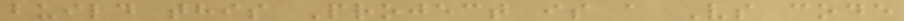build this Project is a Vs code
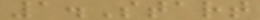1.Start
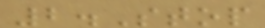2.Stop
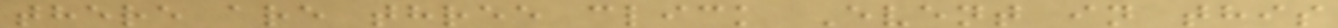there are three click Event in this
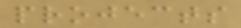projects
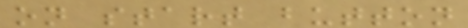on start button
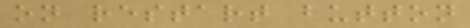on restart button
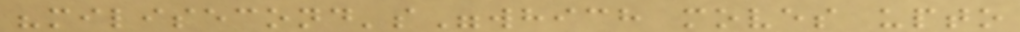"milisecond's"which moves upto
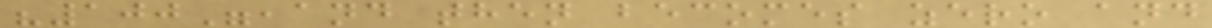"100",and then becomes zero and
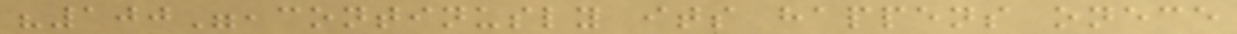"100",continusly its happens onece
